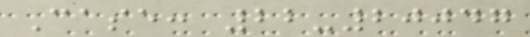Case: 22-20047
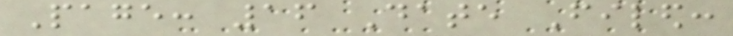Page: 16 Date Filed:
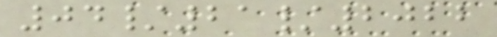04/21/2022
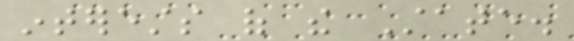interests of the State.
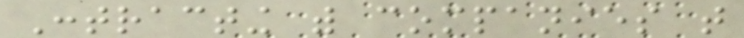Contracting with companies that
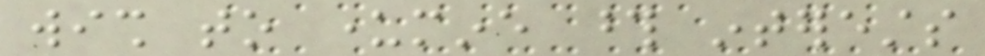wish to undermine those interests
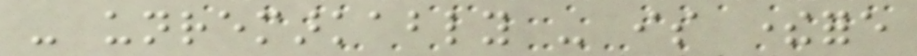- unremarkably - is therefore
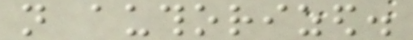not authorized.
